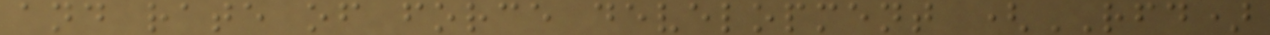and rate of force development (RFD)
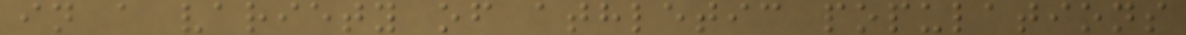in a variety of athletic populations
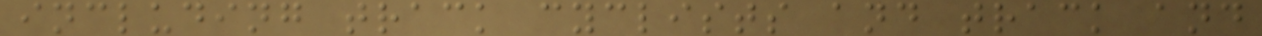including track cyclists and track and
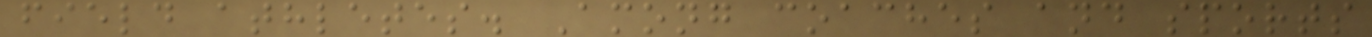field athletes. Among coaches and sports
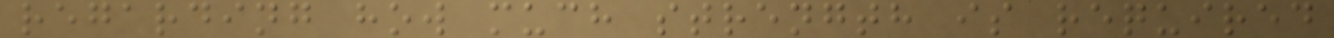regarding how much strength is required
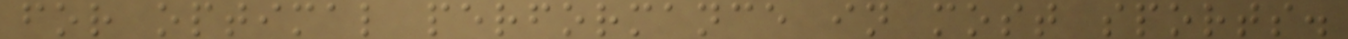for optimal performance in most sports.
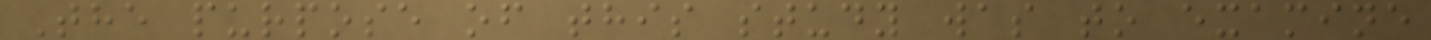The purpose of this study was to examine
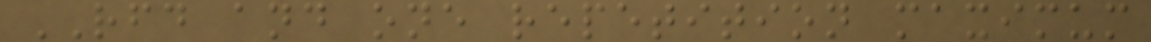RFD and one repetition maximum
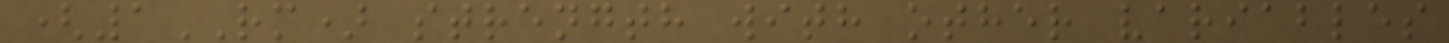(1RM) strength with other variables
